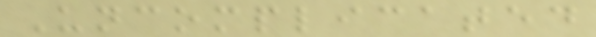Uncomplicated
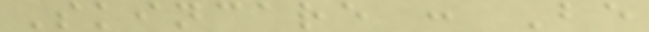Skincare : Be
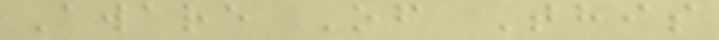Aware Of This
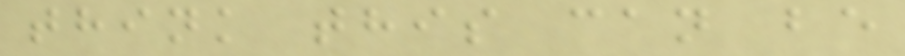think this can be
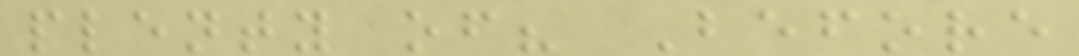plenty of? Before
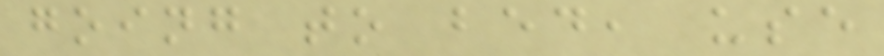going to bed, use
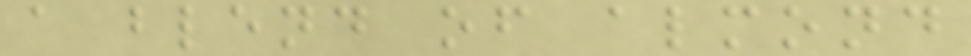a blend of almond
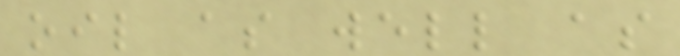oil as well as
